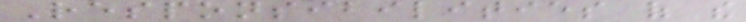Responsibilities of the
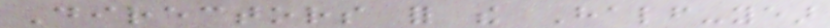Directors for the Half-year
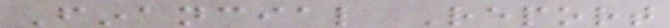Financial Report
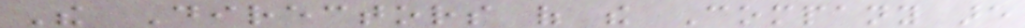The Directors of the Company are
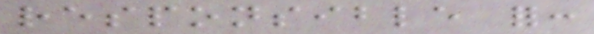responsible for:
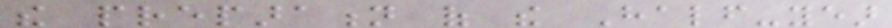the preparation of the Half-year
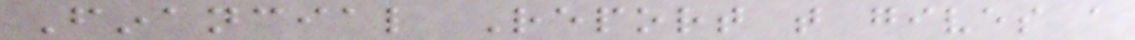Financial Report that gives a
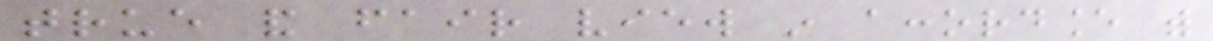true and fair view in accordance with
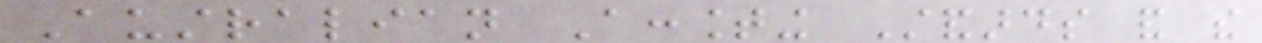Australian Accounting Standards and the
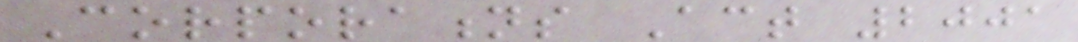Corporations Act 2001
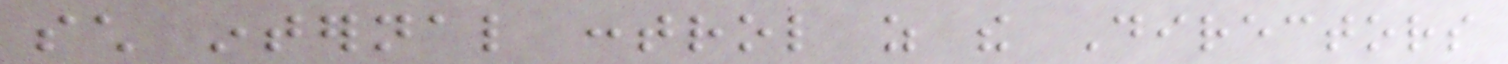such internal control as the Directors
